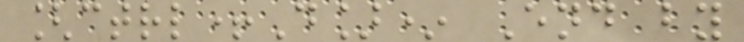[ctrl+D]* End by
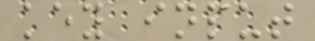key input
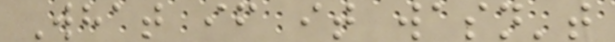What if it wasn't
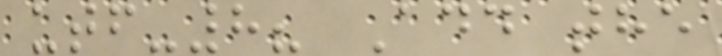utf-8? Add the
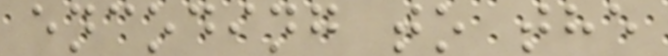encoding to the
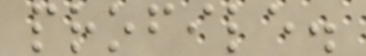profile.
